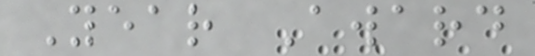Year Award
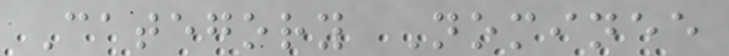Category Nominee
